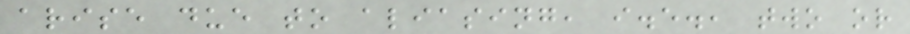arise due to aliasing, i.e., two or
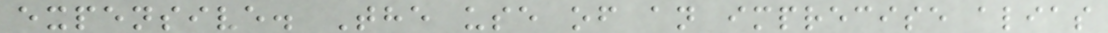expensive. The use of an imprecise alias
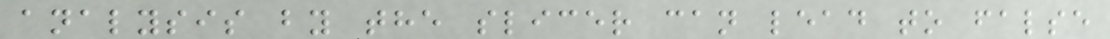analysis by the slicer can lead to false
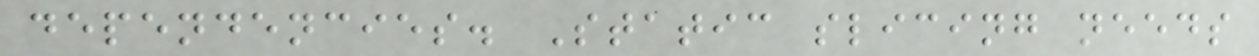dependencies. Static slicing needs
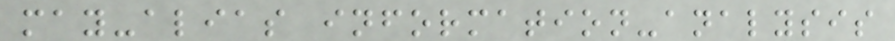may-alias information-analysis
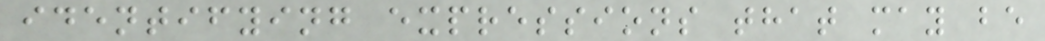identifying expressions that may be
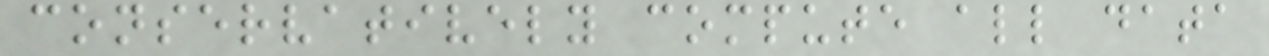conservatively compute all data
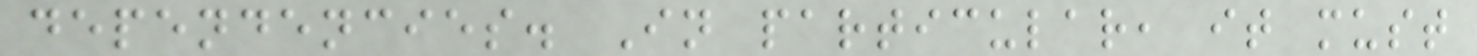dependencies. In particular, it must
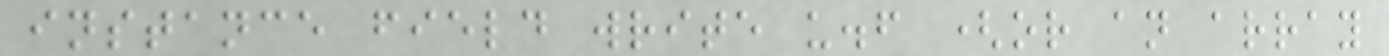instance field write u.f (or an array
